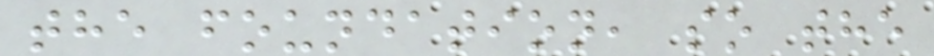the foundation, so the
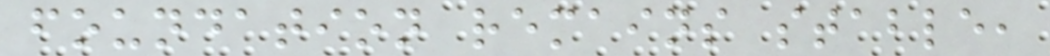foundation remains stable,
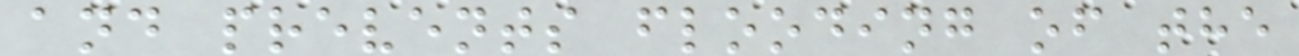and prevents flooding of the
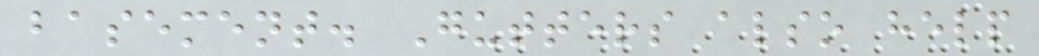basement. Gutters also help
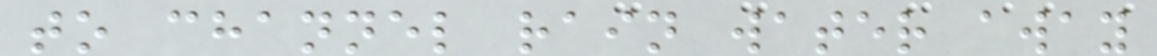to channel rain water away
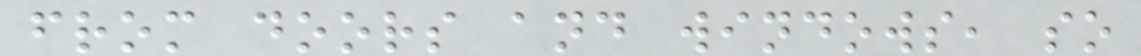from doors and windows, so
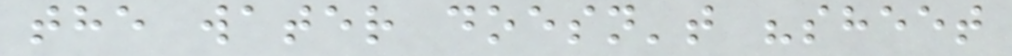the water doesn't "sheet
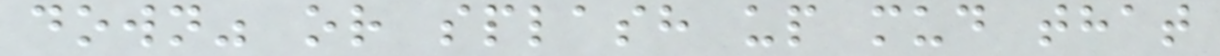down" or splash up mud that
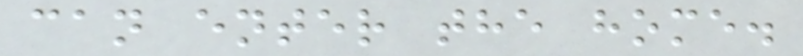can enter the home.
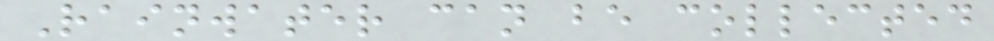Rainwater can be collected
